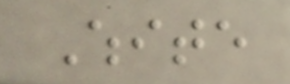White
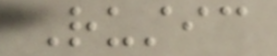Rustic
